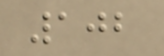102
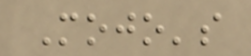Mojo's
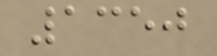1350
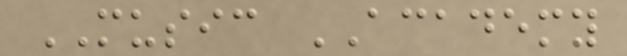MUSIC ACADEMY
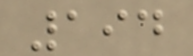194
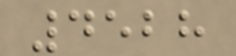4528
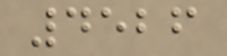4526
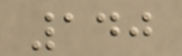140
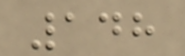148
